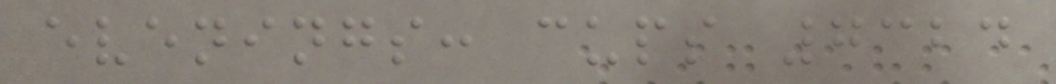evenings: cups 7324
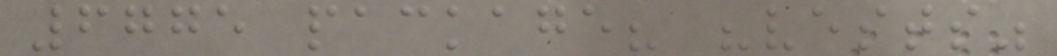6775 package? "vests"
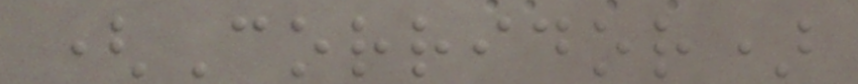(Corridor)
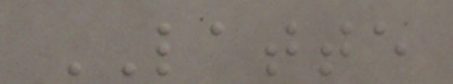LATTE
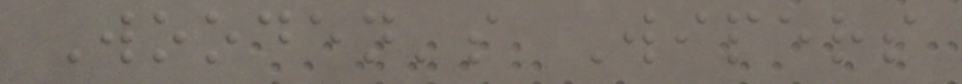Wooden's Wipers
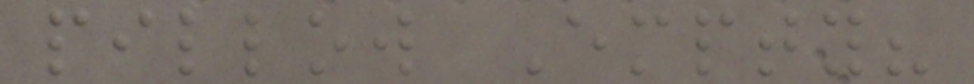pillow Empty?
